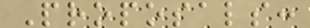Proposals:
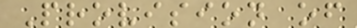Provision of
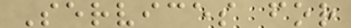Services for
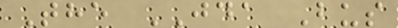The JDA Bus
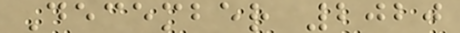December 2020
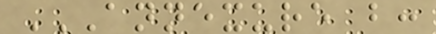ANNEXURE B:
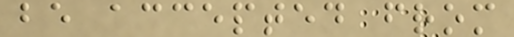be accepted from
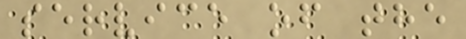service of the
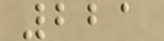221
